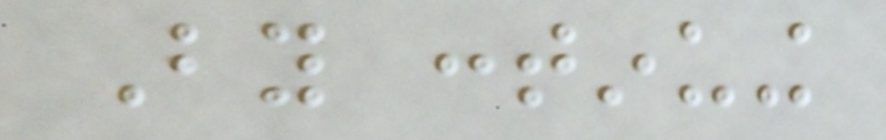By continuing
